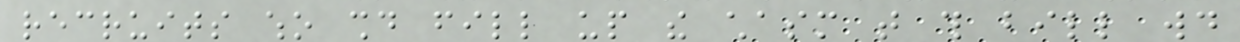recruits who should fill up the chasm that this bill would
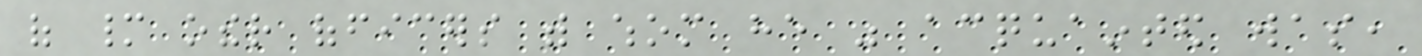of many other officers with whom he was acquainted was,
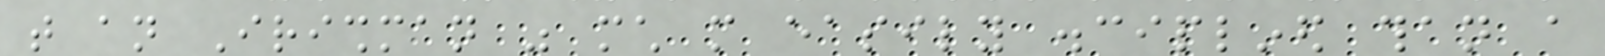that an Irishman was much more easily disciplined than a
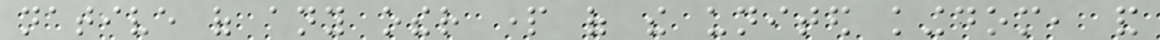native of any other part of the united kingdom, and
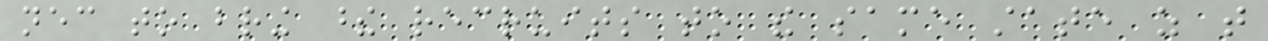necessary to bring these recruits to the same state as that
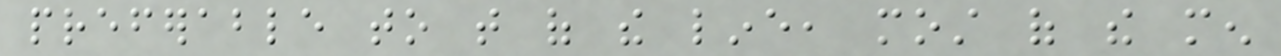preferable to that of the line, most of the men
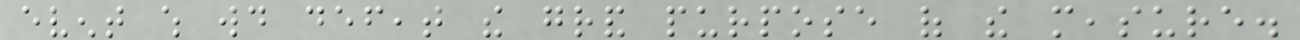event which would defeat the grand purpose of the measure.
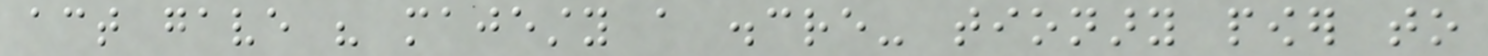act gave his majesty a discre- tionary power to
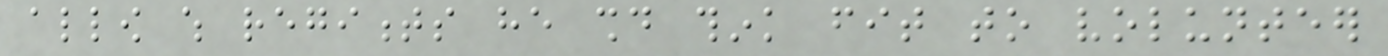allow which regiments he should think fit to volunteer
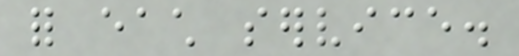for each service.
